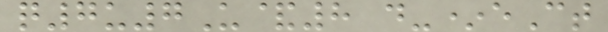q7u7U&8 d-*eCt
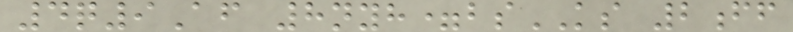4q9Af 8nyh=bsKS 2ff
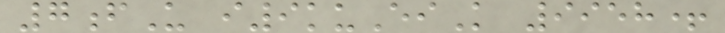7fU i9kuEiK 9958+
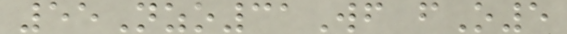55Nzo31Wf fO5
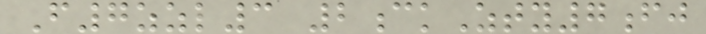F7zzl3 2ckZty7fj
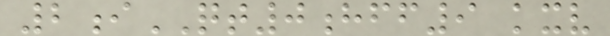2iQT0hff9 kxv
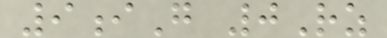9iG 0Rz
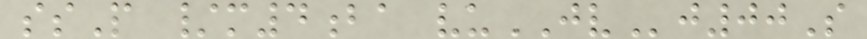ssP /m4ba vuJVj00S
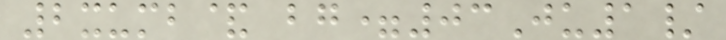2xumb& bg=03Ju1/
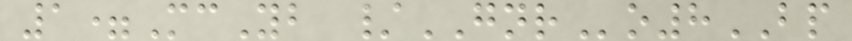1=McYb /GNRo8BP
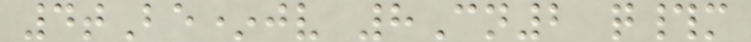4tBe*jv 8Cn2 q#m
